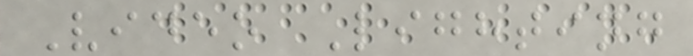Video Lighting
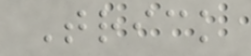Trick
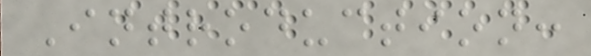Introduction:
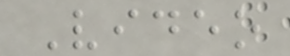Video
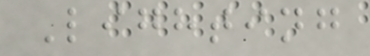Lighting
